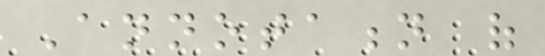Annotation of
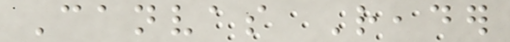Canvas Reader
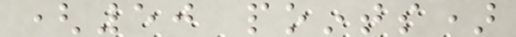(50 points)
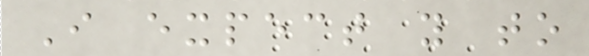I expect you to
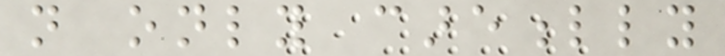not only carefully
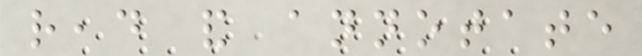read and annotate
